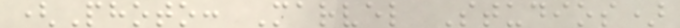(Photo: Marvel Studios)
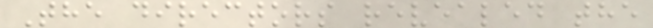The directors revealed the
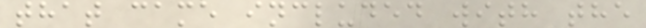that came included with the
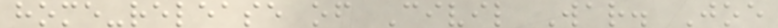home-release of Civil War. Joe
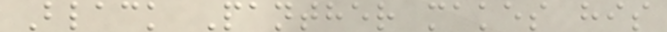Black Panther makes his
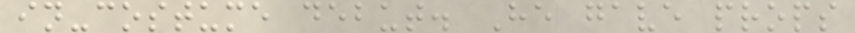in-costume debut. He gave props
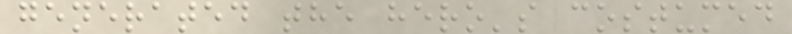generated the hero's costumed
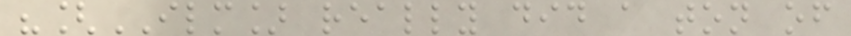"[ILM] really did a ton of
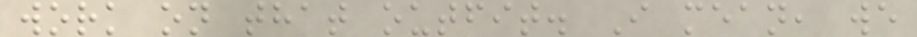work on that outfit. I mean, we
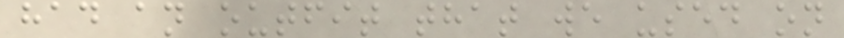had an outfit that we used on
